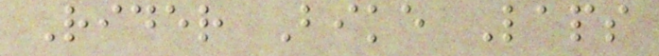Rider Bike Laps
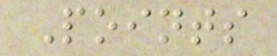Points
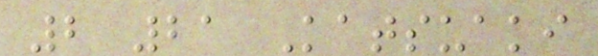2 21 Katsuaki
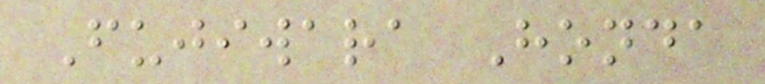Fujiwara Honda
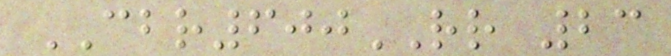CBR600RR 23
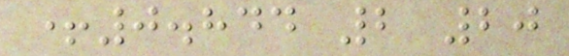+0.844 2 20
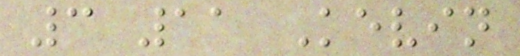3 11 Kevin
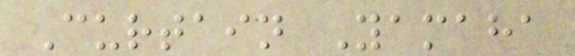Curtain Yamaha
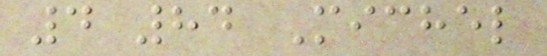4 84 Michel
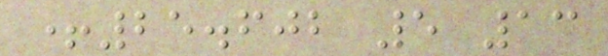+25.602 5 13
